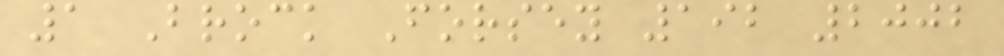1 Brock Forsey 192 2002
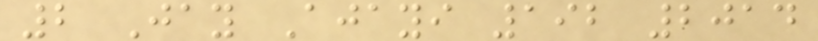2 Jay Ajayi 192 2014
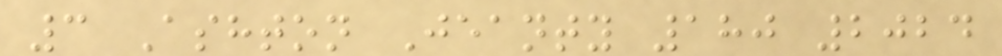3 Ashton Jeanty 180 2024
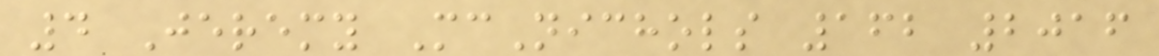4 Jeremy McNichols 162 2016
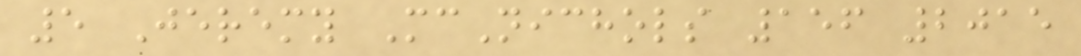5 Jeremy McNichols 156 2015
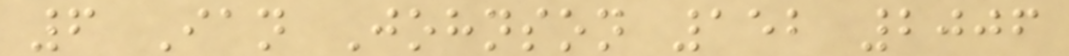6 Ian Johnson 152 2006
